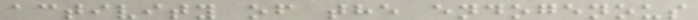activity of the endogenous
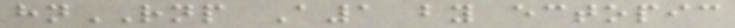hnRNP A1 by ectopic
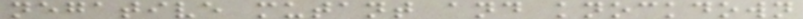negative mutant and knockdown
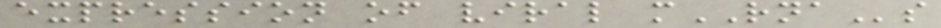expression of viral mRNAs
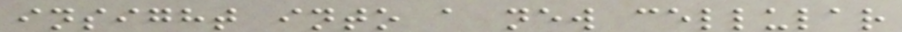insight into a new cellular
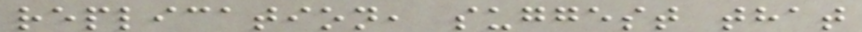replication, suggest that
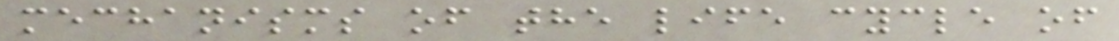mechanisms of the life cycle of
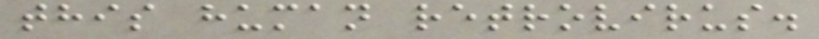this human retrovirus.
